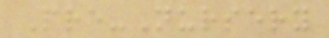Pre-Nursery
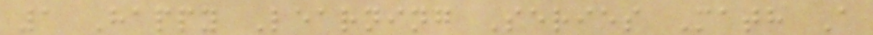1 Happy Learning Series Math A
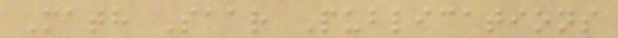Math Saar Publications
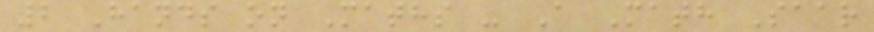2 Hands on Maths - A Math Saar
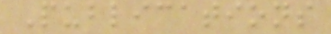Publications
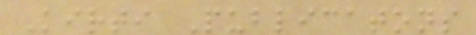Kirti Publicatons
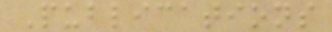Publications
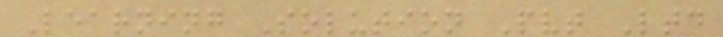Learning Solution Pvt Ltd
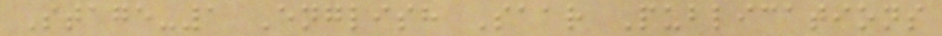Stage-1 English Saar Publications
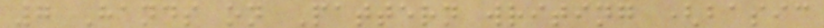7 Hands on Pattern writing (basic
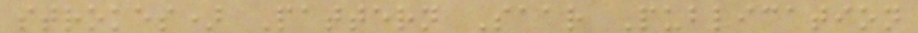strokes) Pattern Saar Publication
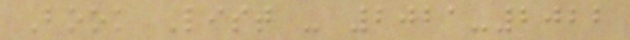Book List - 2021-2022
